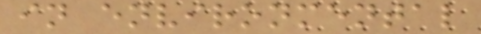in environmental
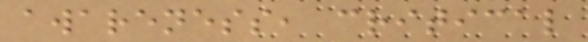awareness, critical
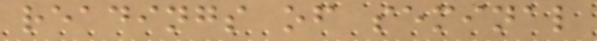readings of seminal
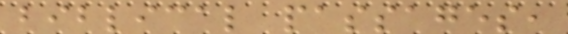biblical passages,
